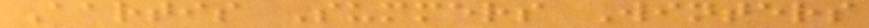Aartis Summers Winters
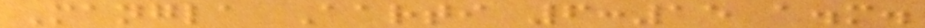Mangla Aarti 6:15 a.m.
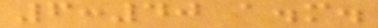6:40 a.m.
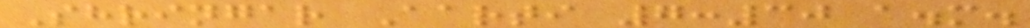Shringar Aarti 7:30 a.m.
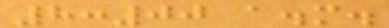8:00 a.m.
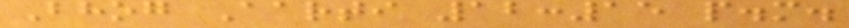Bhog Aarti 12:15 p.m.
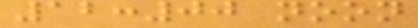12:00 noon
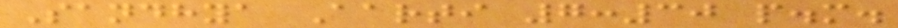Sandhya Aarti 7:30 p.m.
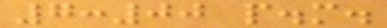7:00 p.m.
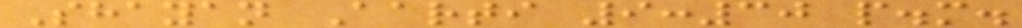Shayan Aarti 9:30 p.m.
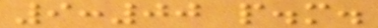9:00 p.m.
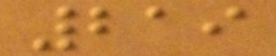219
